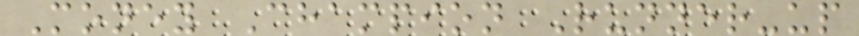Money Champion Runner-up
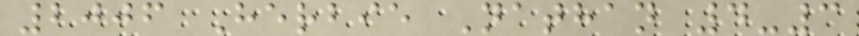2006 Herbie Nathan 4-3
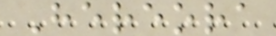Hereora
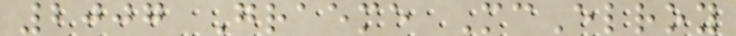2007 Graeme McElroy
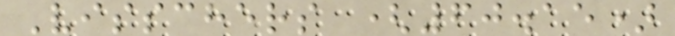Visschers (60.15)
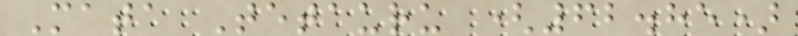Mata Tetauru (62.85)
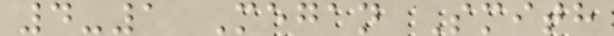4-1 Megan Smith
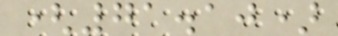(71.10)
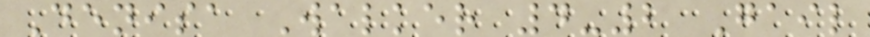Denisa Walker 4-2 Gail
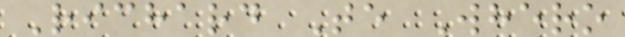Richard Te Whero
